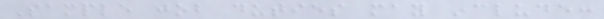Sample job duties may include:
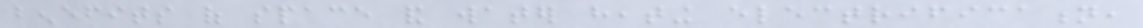benefits of space and water heating electrification,
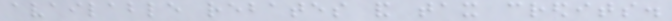available rebates and tax credits.
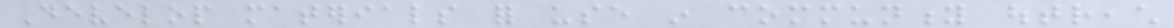Develop materials for use in community outreach
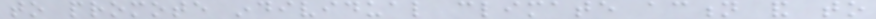to promote individual climate action and to
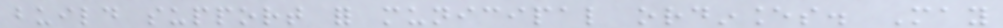build support for municipal ordinances. May
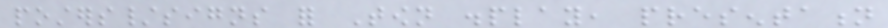posters/signs for Town display, presentation
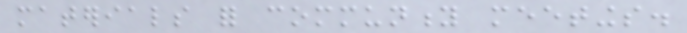materials for community meetings.
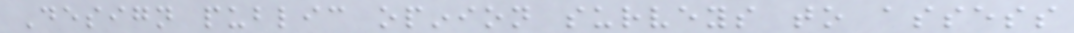Design public opinion surveys to assess
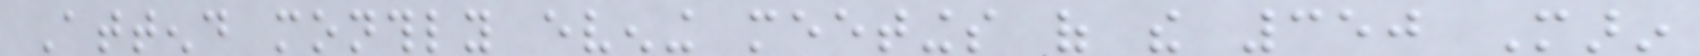Attend monthly evening meetings of the 350 Marin
